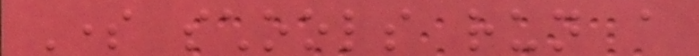Some schools run a
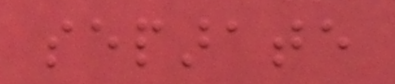separate
